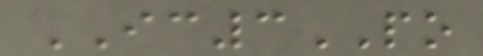IC3PO
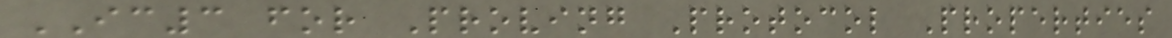IC3 for Proving Protocol Properties
